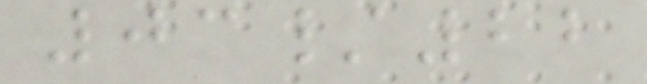03/22
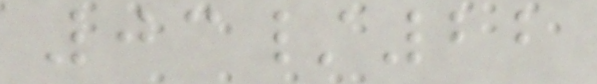03/22
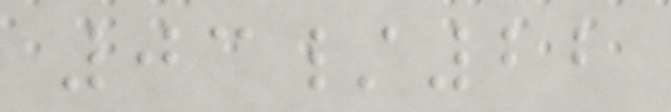03/22
